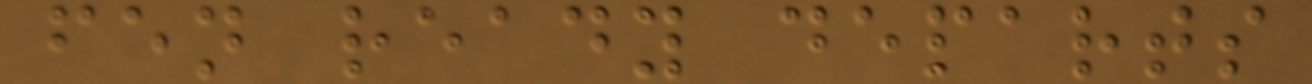fen ready departs
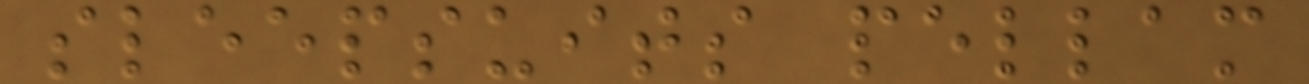sleepsuits pellam
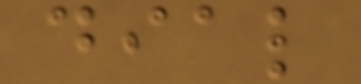dial
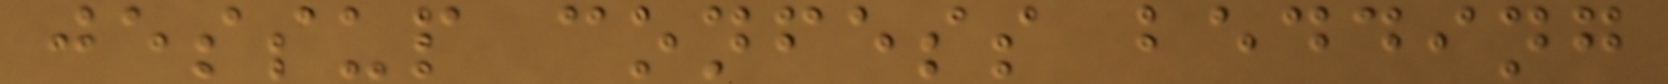jessup confess bedding
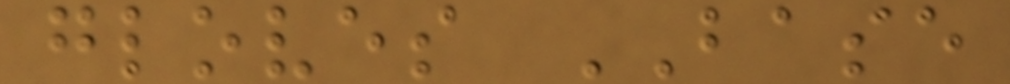gloves BASE
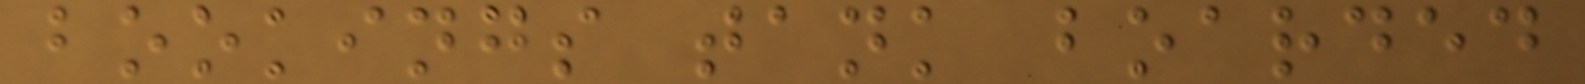bookings tank boarded
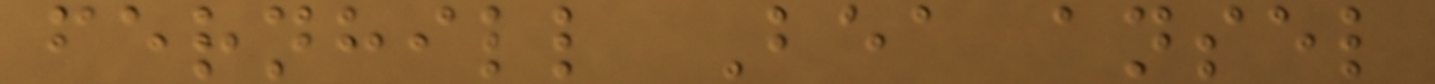fernhill Bea ansel
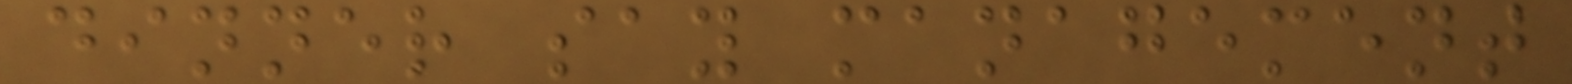dinner say management
